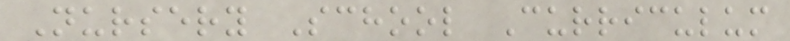Nursery School Curriculum
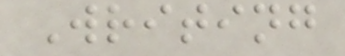Writing
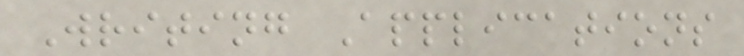Writing Applications
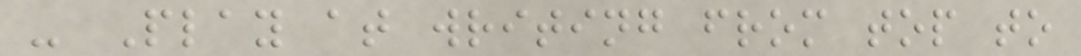- Play at writing from top to
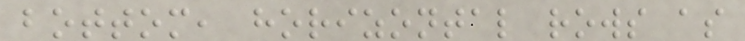bottom, horizontal rows as
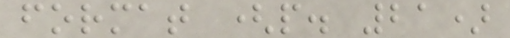format (p. 21)
